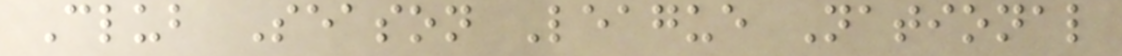Club Season League National
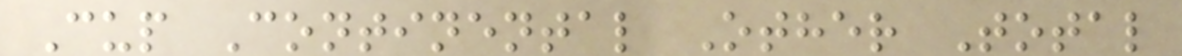Cup Continental Other Total
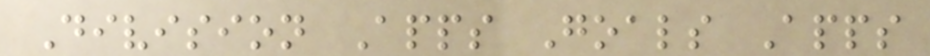Division Apps Goals Apps
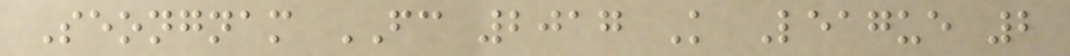Seongnam FC 2017 K League 2
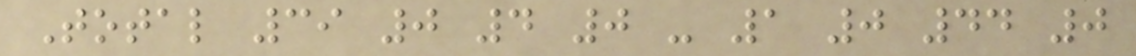Total 39 0 4 0 - 1 0 44 0
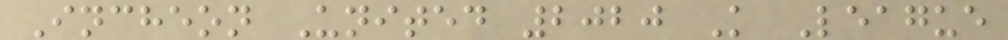Incheon United 2020 K League
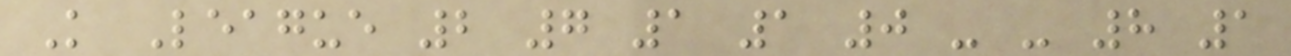K League 2 7 1 1 0 - - 8 1
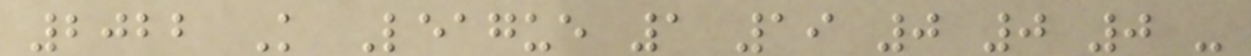2022 K League 1 19 0 0 0 -
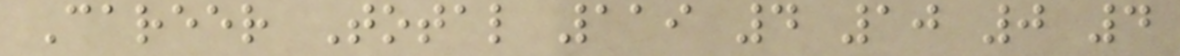Career Total 119 4 10 0 4
